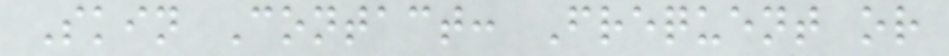Skin Contact: Frequent or
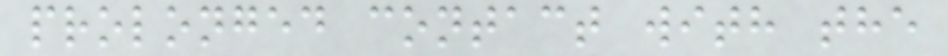prolonged contact with the
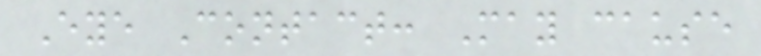Eye Contact: May cause
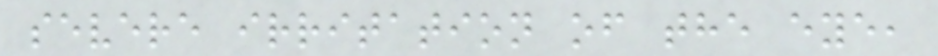severe irritation of the eye,
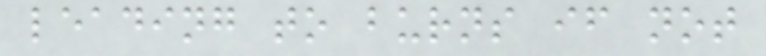leading to burns if not
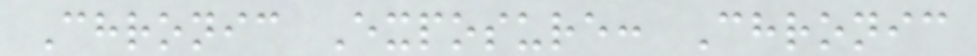Chronic Exposure: Chronic
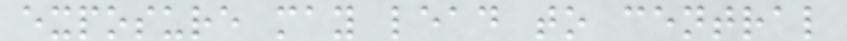exposure may lead to central
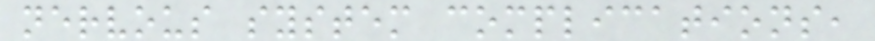nervous system complications,
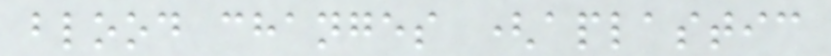blood changes (aplastic
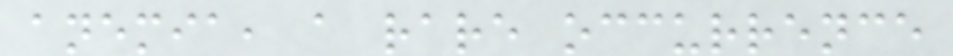anemia, a rare occurrence
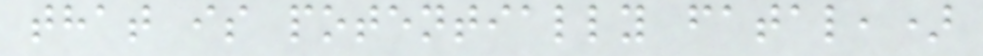that is potentially fatal,)
